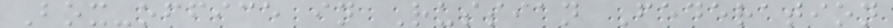Box-office in Russian Federation
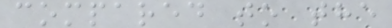compared to the
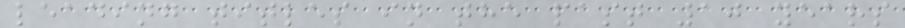leading titles in the past 10 years
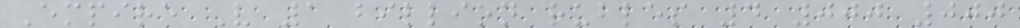Empire V 1 billion rubles 4 000 000
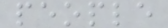people
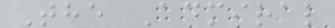The Admiral
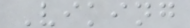Viking
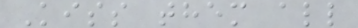Kiss them all
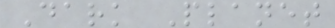Dark Planet
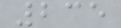235
